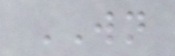WN
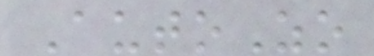AutoZo
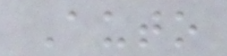Auto
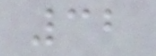32
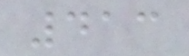413
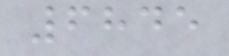6845
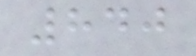840
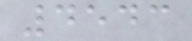4543
